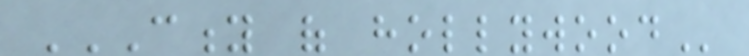CITY OF HOLLYWOOD
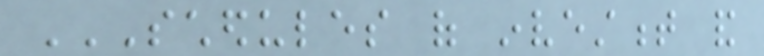SCHEDULES OF INVESTMENT AND
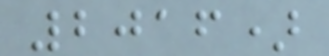2016)
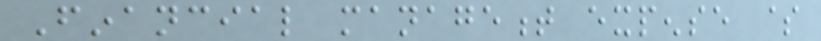Financial management expense $
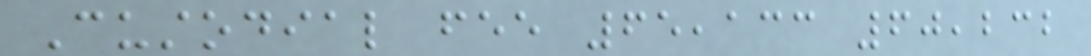Custodial fee 65,133 60,232
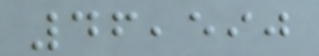46,590
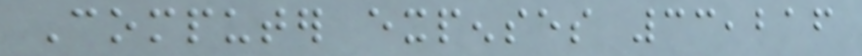Computer expenses 33,216
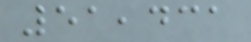51,431
